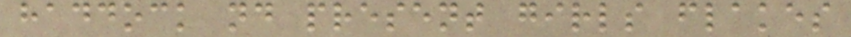haddock nd present girls flakes
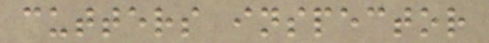cutters inspector
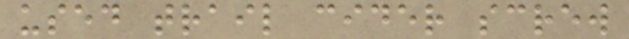used trail cider screw
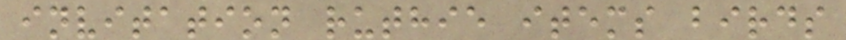invitation ruthie items birds
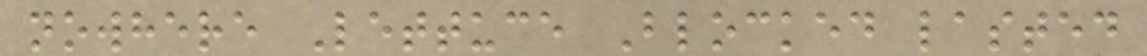nowhere Lettuce Blocked lasted
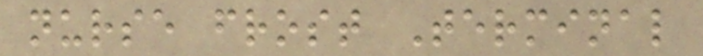nurse frost Terminal
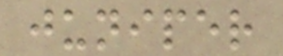juniper
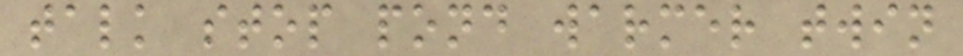talk stop pond warmer twin
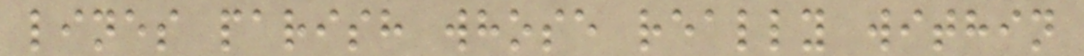lines parish whose really within
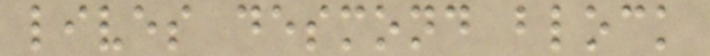lives desmond block
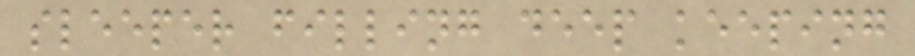sleeper filling deep keeping
